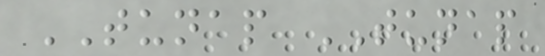TUNAP TUNAP
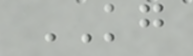KG
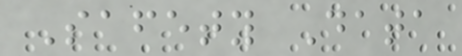Safety Data
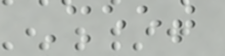Sheet
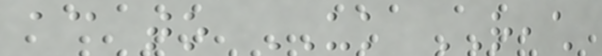according to UK REACH
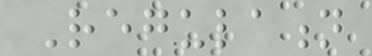Regulation
